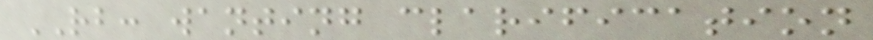RB: wanting clarification
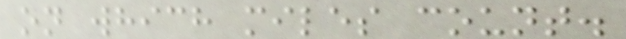on which miles count.
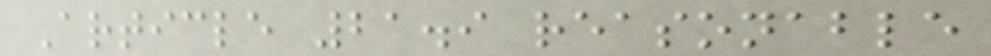Article 21.9 reasonable
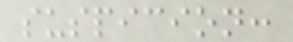suspicion:
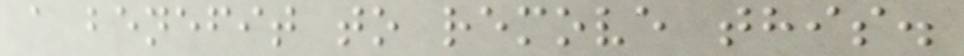a benefit to remove this.
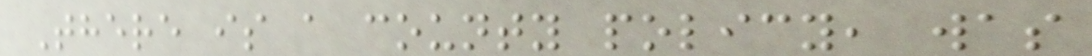There is a county policy, was
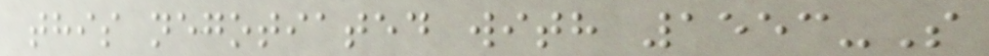this negotiated with 1553-S
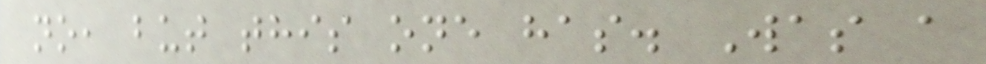no, but this one has. Was a
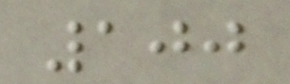100
